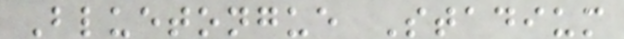Bluetongue Stadium
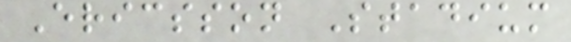Ericsson Stadium
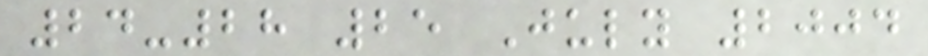24-28 25 July 2004
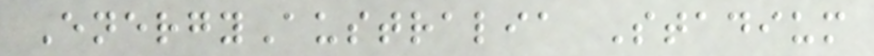EnergyAustralia Stadium
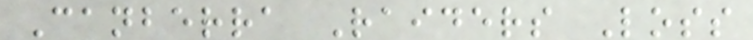Canberra Raiders Loss
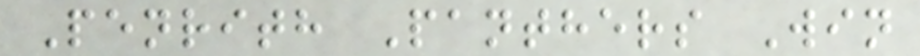Penrith Panthers Win
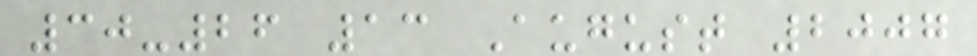30-26 13 August 2007
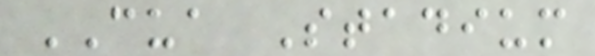CUA Stadium
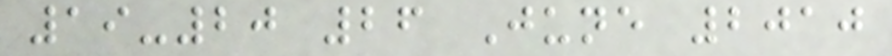19-20 26 June 2010
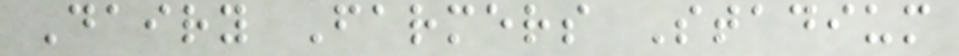Dairy Farmers Stadium
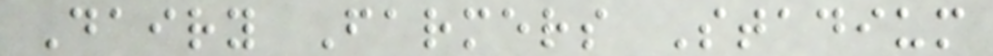Dairy Farmers Stadium
